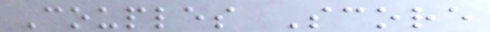Couples Score
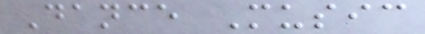Dance Music
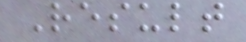Result
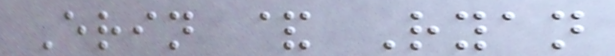Erin & Ryan
